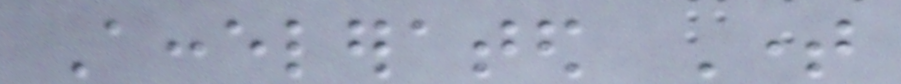Accelerated Time
